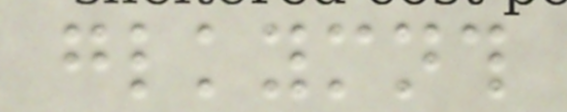glkymnth
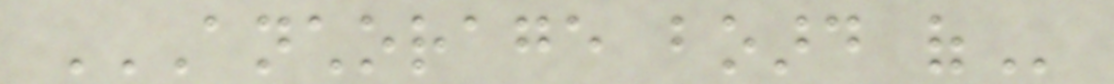ANCHORAGE BOARD OF
